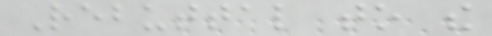Rebuttal to the
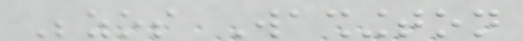Bezos Washington
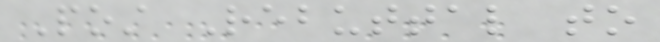Post Rebuttal to
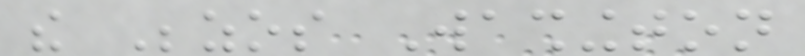the Bezos Washington
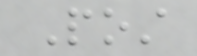Post
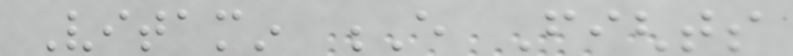Vitamin E Fights
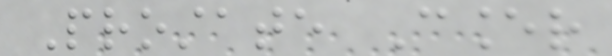Prostate Cancer
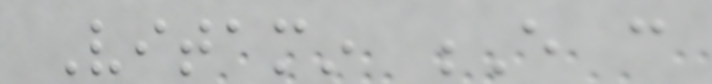Vitamin E can
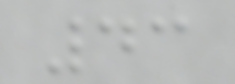43
